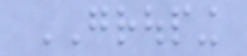GROUPING
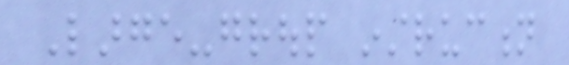Large-group instruction
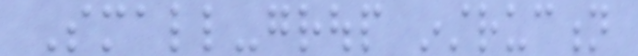Small-group instruction
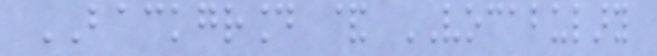BACKGROUND & VOCABULARY
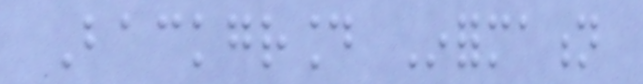Background Information
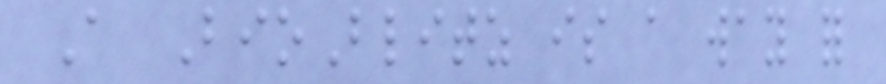A BioBlitz is a way for
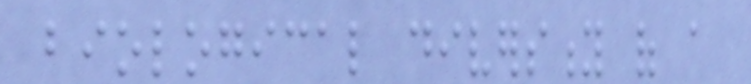biological diversity of a
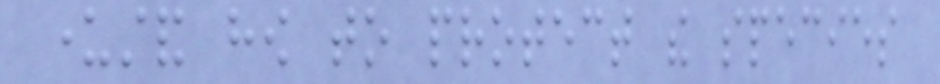understand how to protect the species
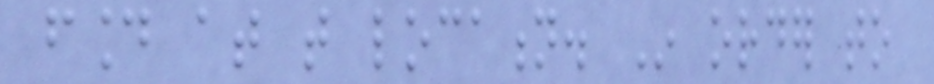found at that location. In order to
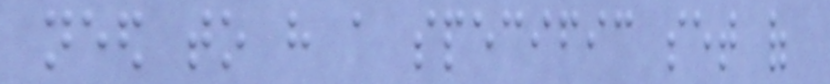need to have a specific set of
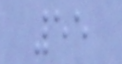55
